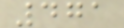471
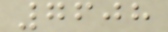7608
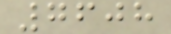7608
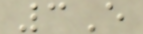3E
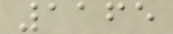1165
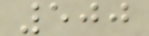500
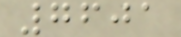7601
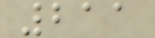211
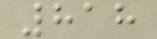818
